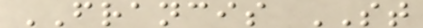FRANCIS ST
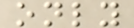only
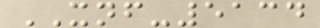XNF-5134
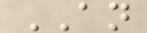AN
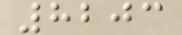8203
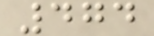474
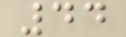44
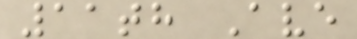11th Ave
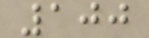100
